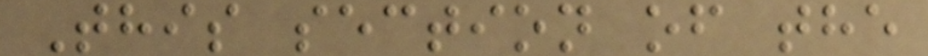This section of the
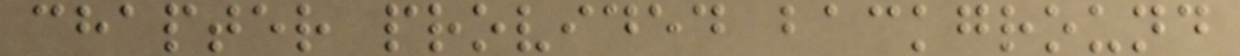chapter provided background
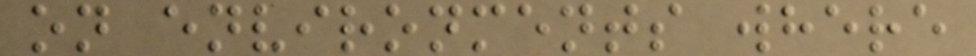on environments where
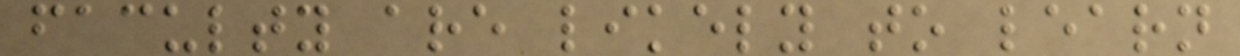faculty are likely to learn
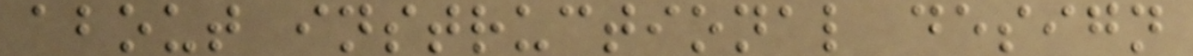about instructional design
